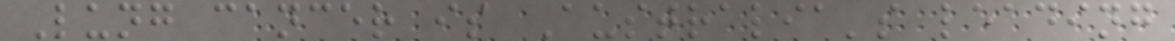Lung cancer is Australia's leading
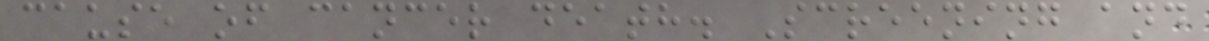cause of cancer death. Screening and
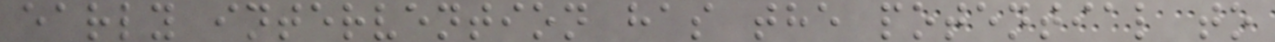early intervention has the potential to
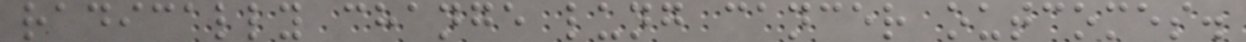radically change lung cancer outcomes.
